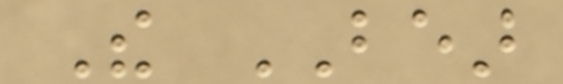The BEAR
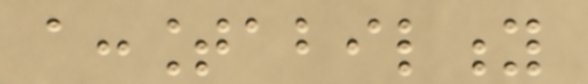accountability
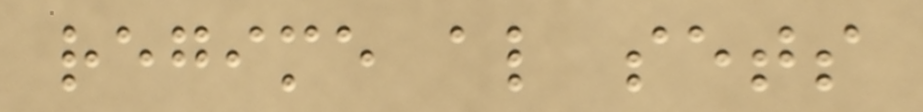regime also sets
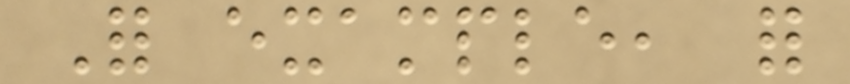For example, for
